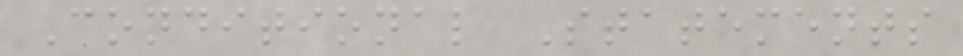Conditional Statements
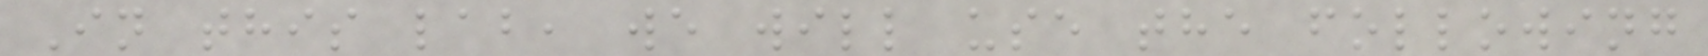In this lab, we will use the following
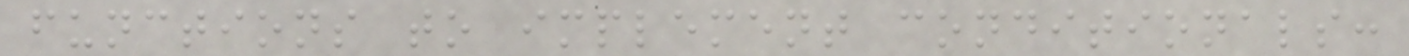functions to implement conditionals:
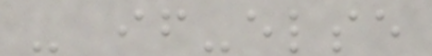- if-else
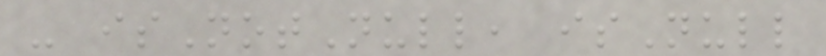- isNotNull, isNull
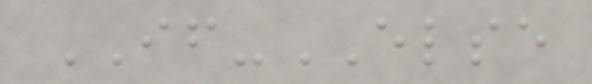IF-ELSE
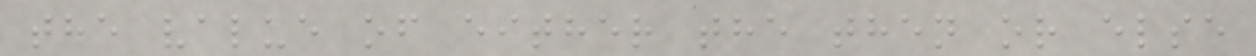the value of either the then or else
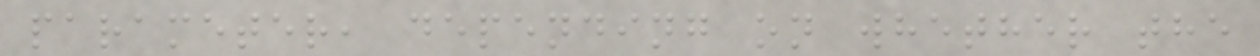parameter, depending on whether the
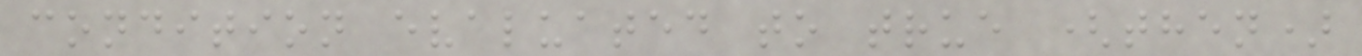condition evaluated to true (then)
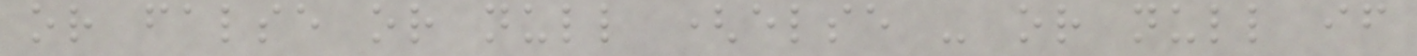or false or null (else - or null if
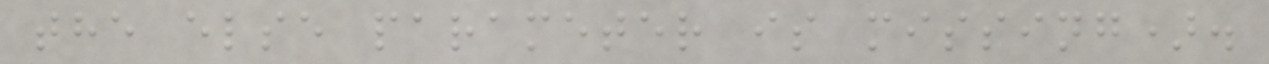the else parameter is missing).
